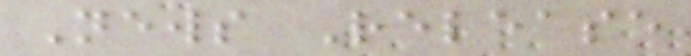News Release
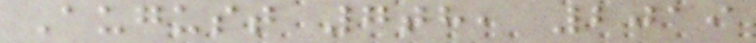August 7th, 2019
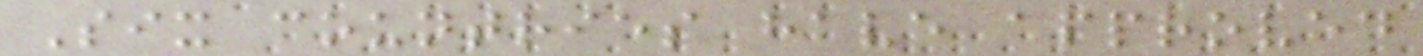Six countries have approved
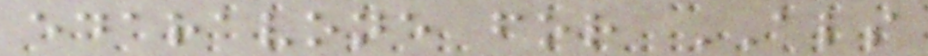edaravone for ALS
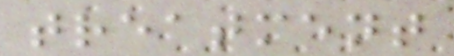treatment
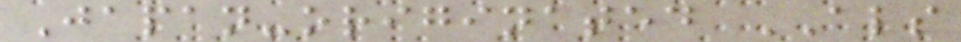Japan-originated ALS
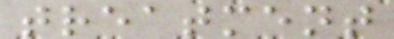treatment
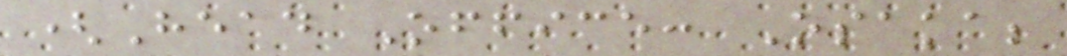(Head Office: Osaka;
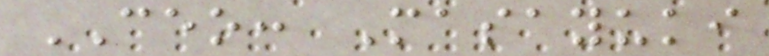CEO: Masayuki
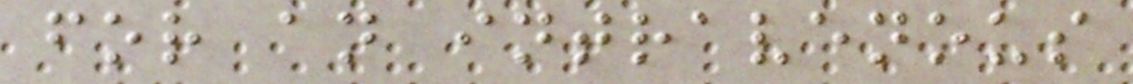for an intravenous
